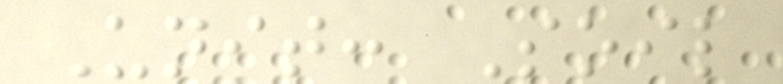Unit: Soil
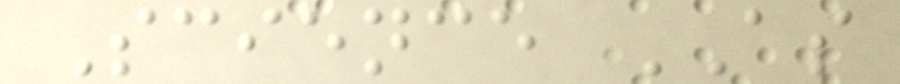Science AS
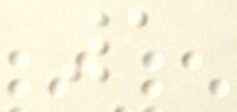1
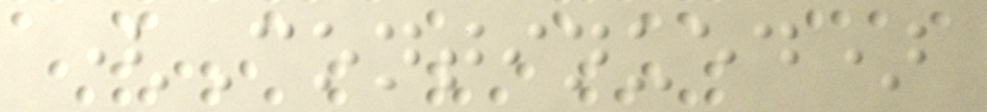(Continued)
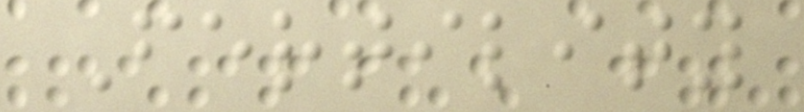Fertility
